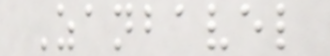Zanbavel
